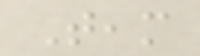Team
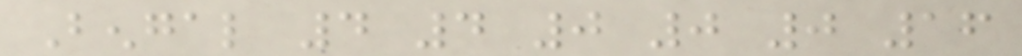Bengal 4 4 0 0 0 16
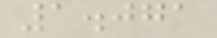1.071
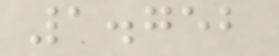1.752
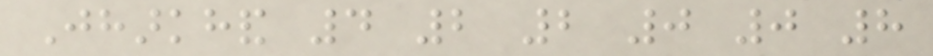Jharkhand 4 2 2 0 0 8
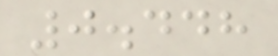0.448
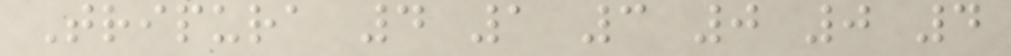Tripura 4 1 3 0 0 4
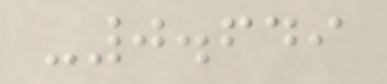-0.649
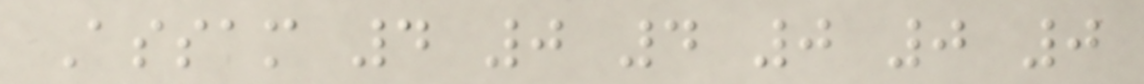Assam 4 0 4 0 0 0
